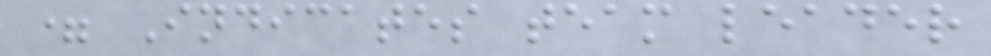= Indicates team leader
